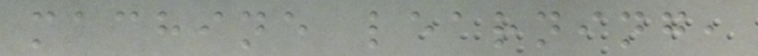machine learning,
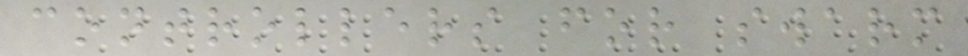controllers for swarm
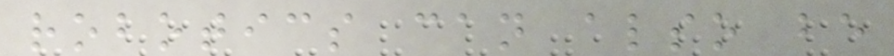robotics can also be
